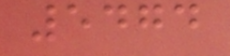5474
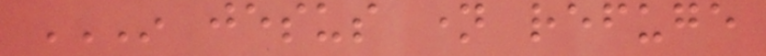IN JESUS NAME REFUGE
